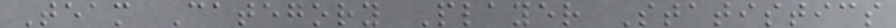Team Category Player Statistics
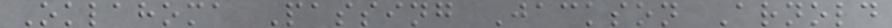Oklahoma Passing Jackson Arnold
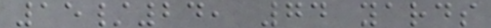15/24, 74 yards
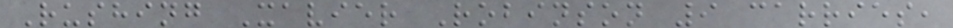Rushing Xavier Robinson 9 carries,
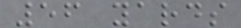56 yards
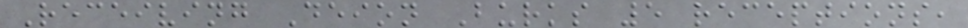Receiving Deion Burks 5 receptions,
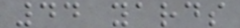44 yards
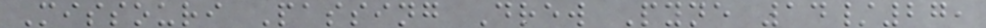Missouri Passing Drew Pyne 14/27,
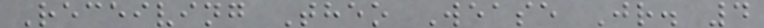Receiving Theo Wease Jr. 4
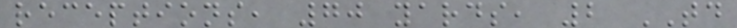receptions, 70 yards, 2 TD
